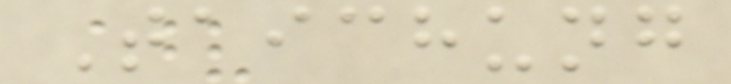Taichung
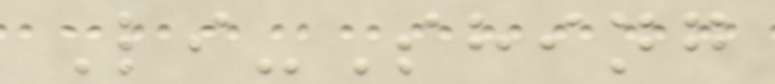Li-Shing
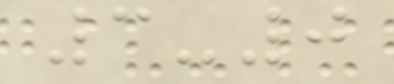3-0
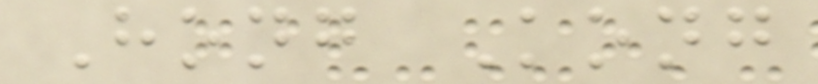Hong Kong
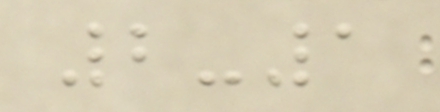2-1
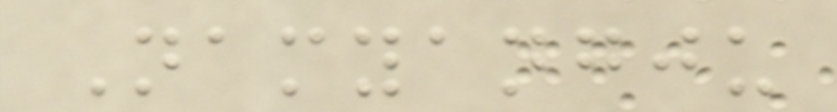Namyangju
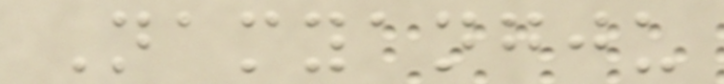Namyangju
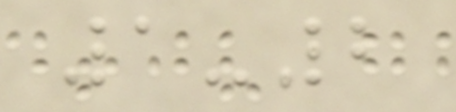1-2
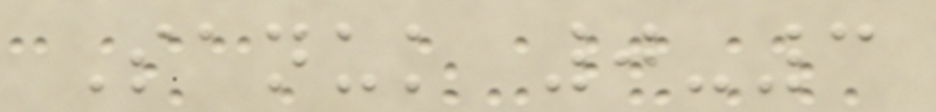Sanuk 0-3
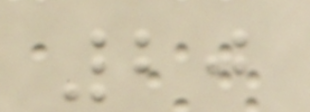20
